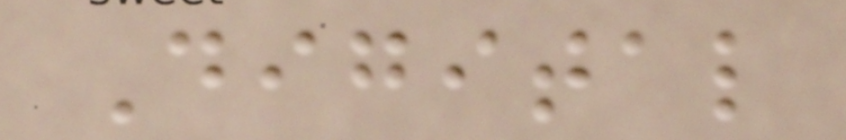Digital
